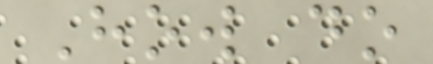How do
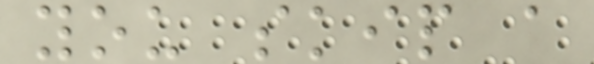you skip a
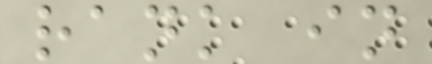rank in
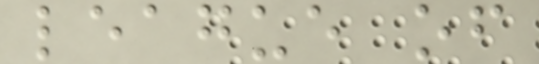league of
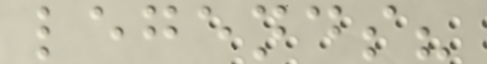legends?
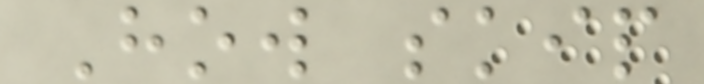How skip
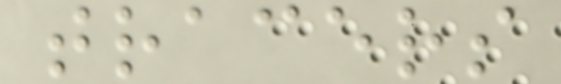tracers
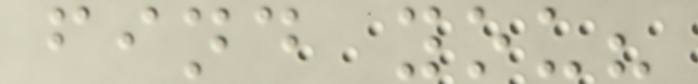find you?
